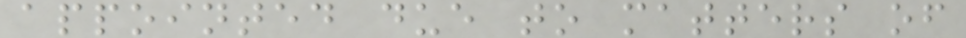appointed due to matters of
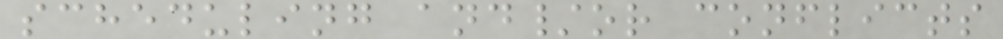scheduling and/or conflicts
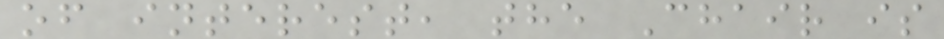of interest, the Chair is
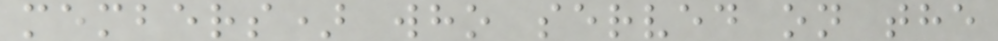members) who served on the
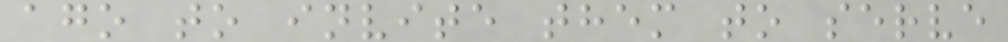ago to invite them to serve
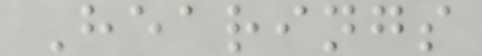Hearings
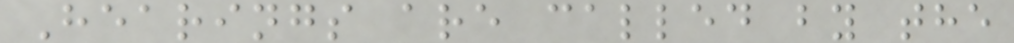Hearings are called by the
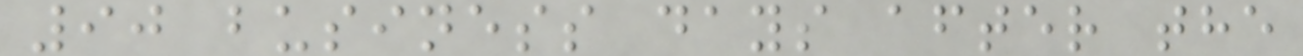90 business days after the
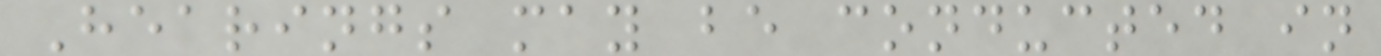Hearings may be conducted in
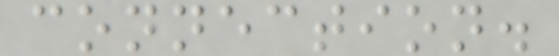connection.
